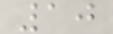10
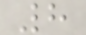8
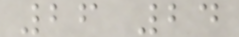26 24
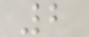2
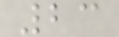23
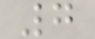7
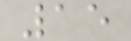15
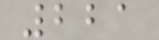221
